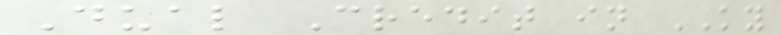Dual Credit in KY
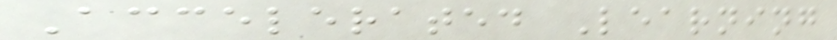Accelerated Learning
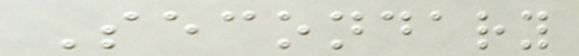Secondary
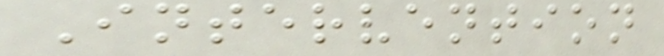Intervention
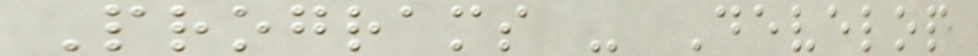Programs - Develop
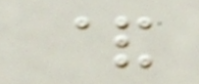&
